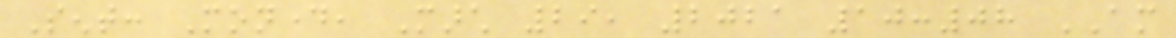Sent: Monday, March 29, 2021 10:08 AM
